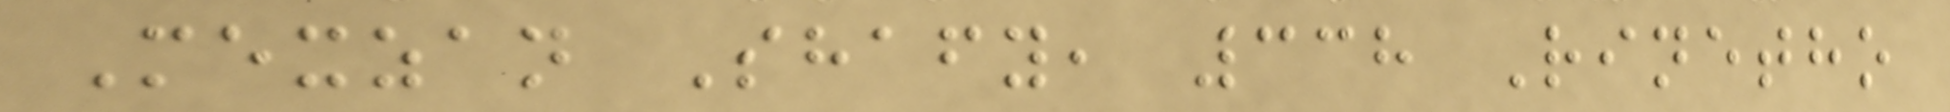Mexzan Shafy, 338 Rinetho
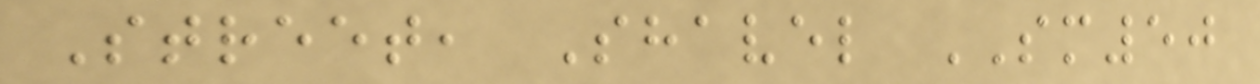Street, Shavel SM50
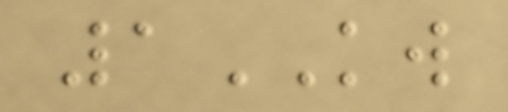1KW
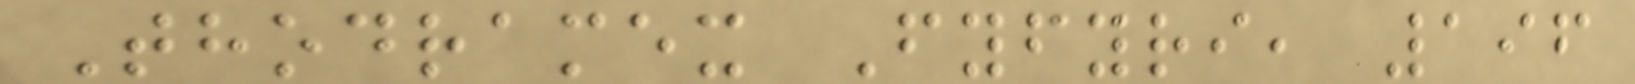Thodramex Fyfyri, 196
